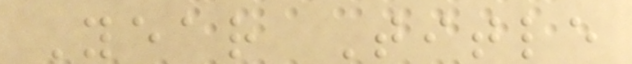Year Title
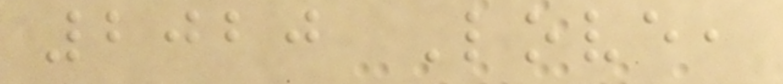2020 Love,
